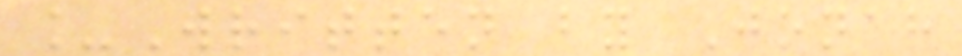_Written by Jonah
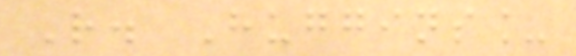R. Huggins_
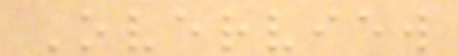Overview
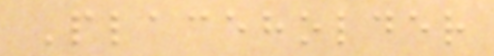Placeholder
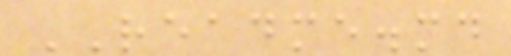README.md
